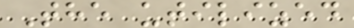The utilized
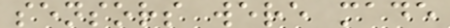sensors were made
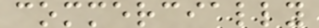commercially
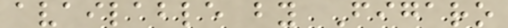available by Figaro
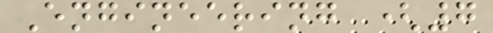Engineering (7
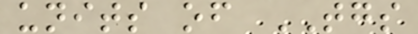units of TGS
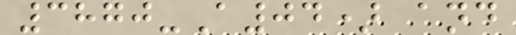3870-A04) and
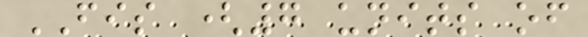FIS (7 units of
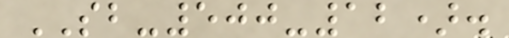SB-500-12).
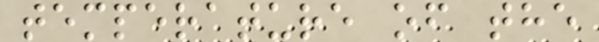temperature of the
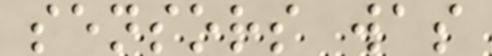sensors was
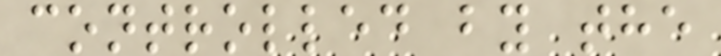controlled by the
